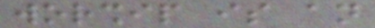worship is an
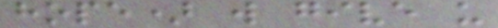hope) will give us
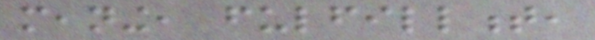meaning, fulfillment,
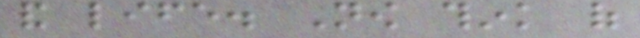and life. Now think of
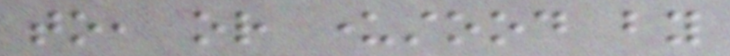to, or understood by
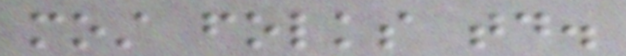most folks today.
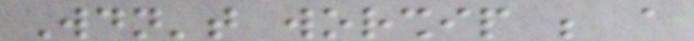Wouldn't worship be a
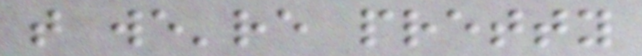that we're pretty
